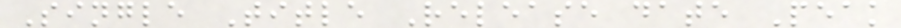Single Title Release date Peak
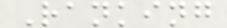Ranking
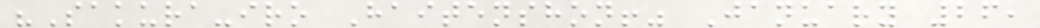"Sakura-iro Haitenshon!" January 26,
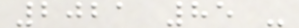2021 85 -
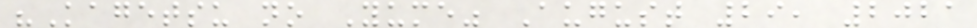"Kagetsu no Yume" August 29, 2021
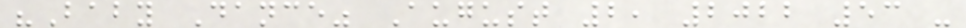"Baby Dance" August 2, 2022 53 -
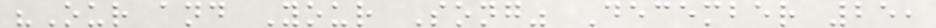"Our and Your Song" December 25,
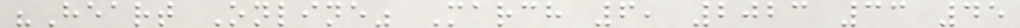"Heart Online" March 6, 2023 33 45
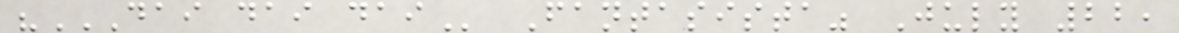"DAI DAI DAI Fantasista" July 22,
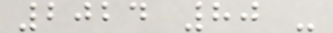2024 80 -
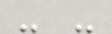- -
